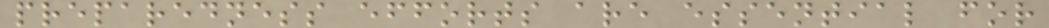preparedness efforts are essential for
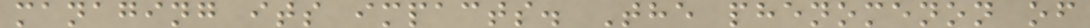managing its impacts. The phenomenon of
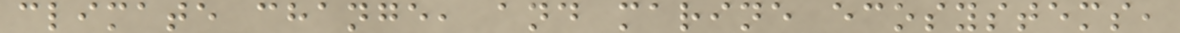climate change, and marine ecosystems,
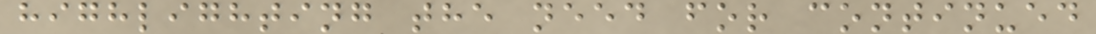highlighting the need for continued
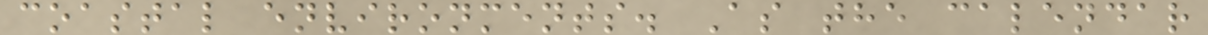coastal environments. As the calendar
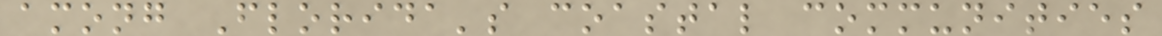among Florida's coastal communities
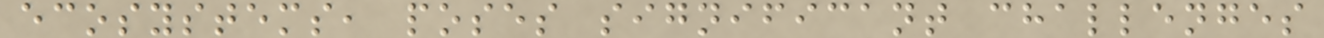ecosystems, poses significant challenges
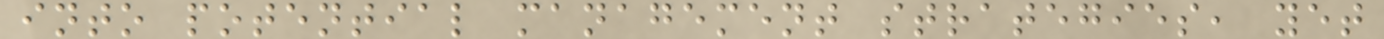into potential management strategies, yet
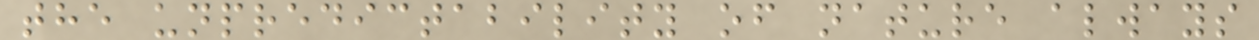the unpredictability of nature always
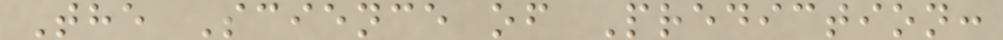The Science of Prediction:
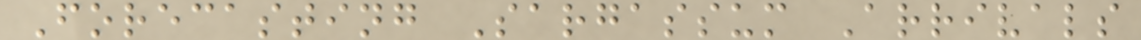Forecasting Sargassum Arrivals
